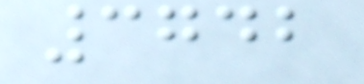3742
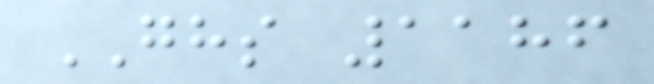GHS 1186
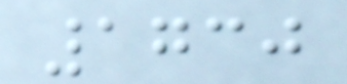1730
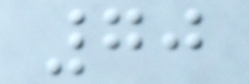70
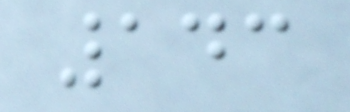143
